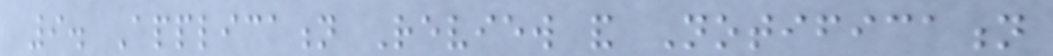9. Application Review and Notification
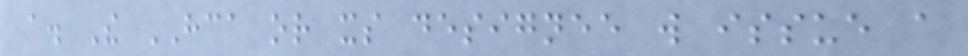a. The HCA or its designee will issue a
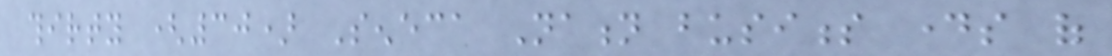thirty (30) Seneca Nation business days of
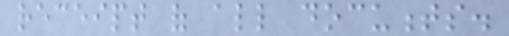receipt of all documents.
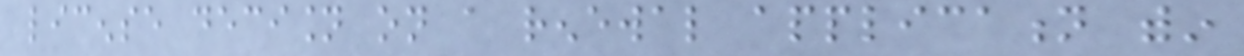license decision on a renewal application within
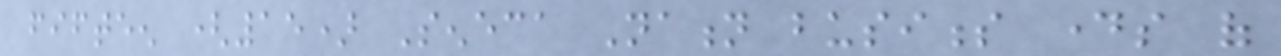fifteen (15) Seneca Nation business days of
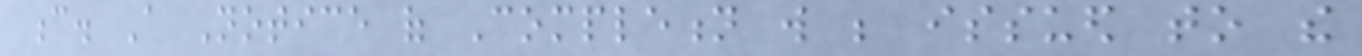c. A Notice of Completion will be issued to the
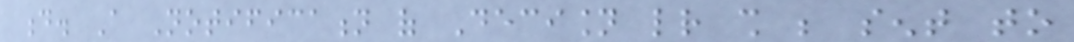d. A Notification of Decision letter shall be sent to
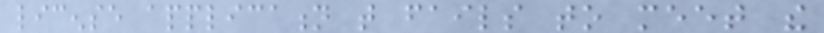license application that fails to meet the
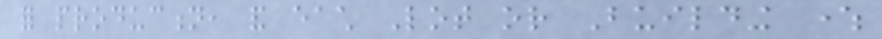for production, and each Lot or Building where
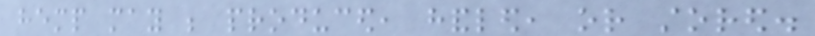hemp may be produced, handled, or stored.
